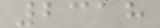2318
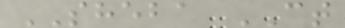SHEBA CT
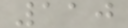110
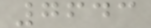7643
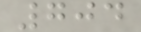704
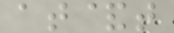at&t
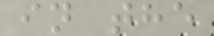in the
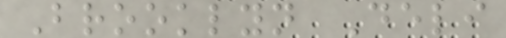Brooklyn Deli
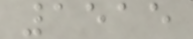1515
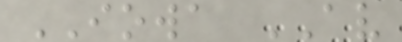IOWA AV
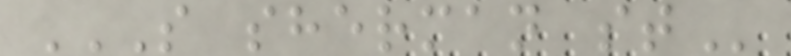S SHERMAN ST
